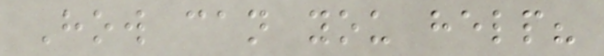How can you help?
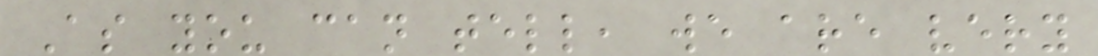As you can tell, we are very
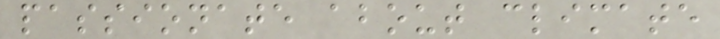passionate about climate
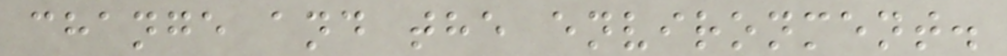change and the environment.
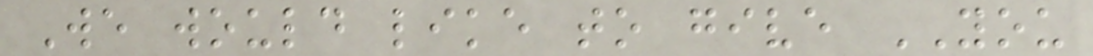We would like to give YOU
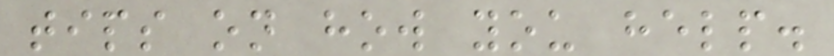tips on how you help.
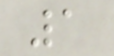1
